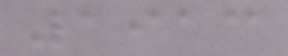1913
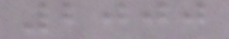2000
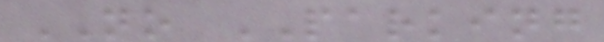NO PARKING
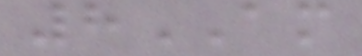8AM
